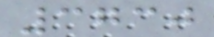3730
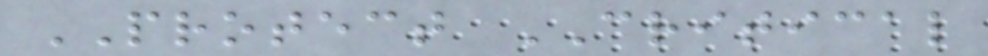PROTECT CRITICAL
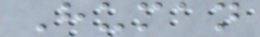Human
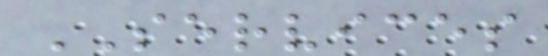SERVICES
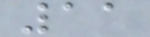11
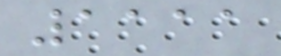1111
